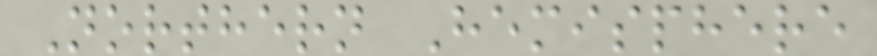Northern Hemisphere
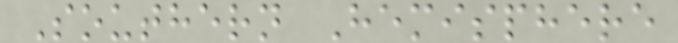Southern Hemisphere
